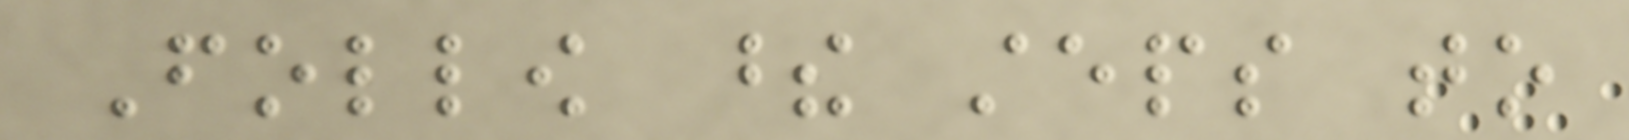Follow these steps to
